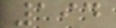194
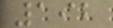192
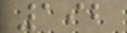192
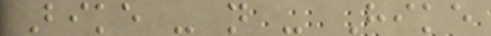Bike - n - Hike
